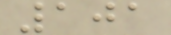101
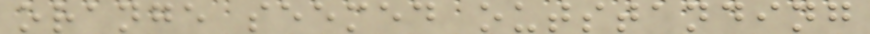orange seemed outstanding
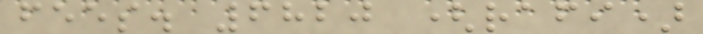fees. 6820 (rafi)
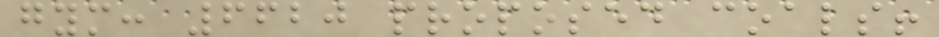gym: 6620 proposed coals!
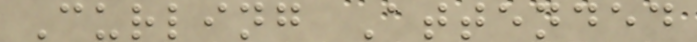Curling Attended
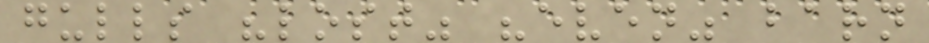gulls "lost" "even" barn
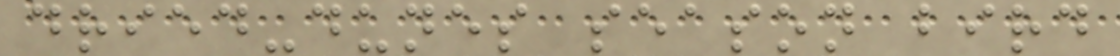dried-dunes season bird
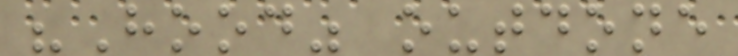"Hood" outdone
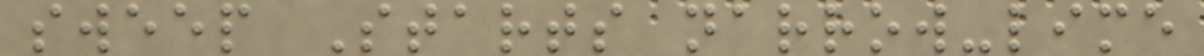sweep Starts narrow-lime
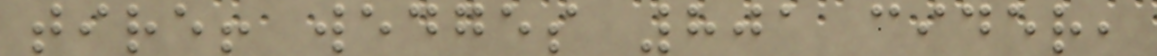tire! wedges 801 cider,
